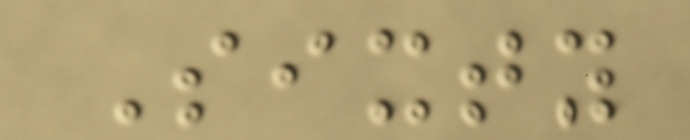Sixty
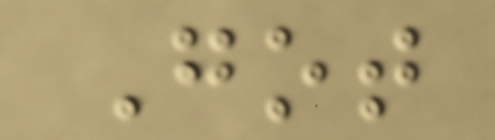Got
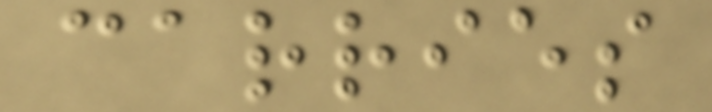carries
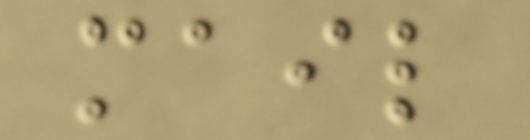mail
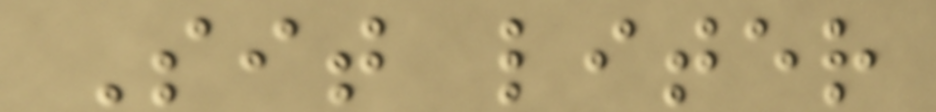Sit liter
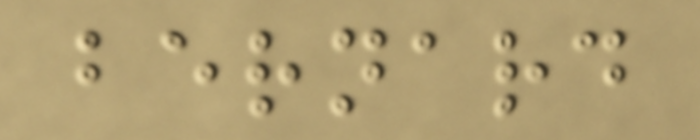bernard
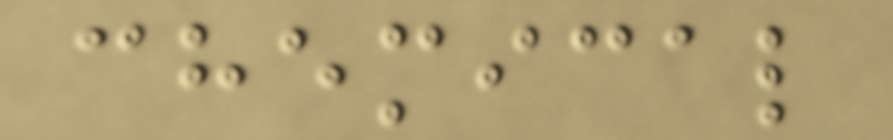chemical
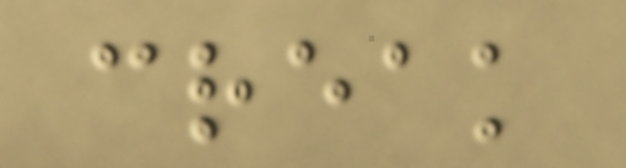creak
